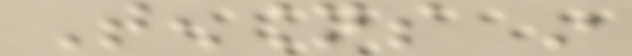Tensions in
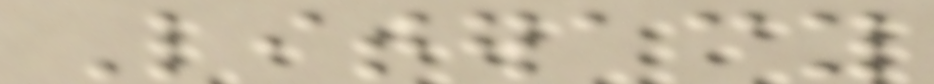Literacy
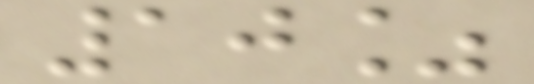10%
